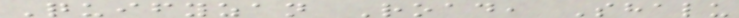Quifyzan Road, Shalu
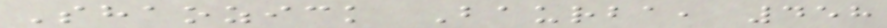Shaozick Baurba, 458
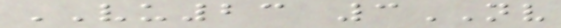VU23 3NV
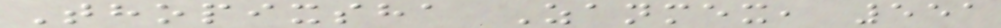Thopixsha Zanmex, 551
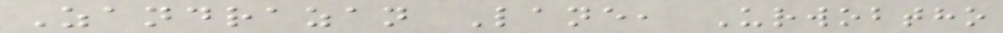Zandrazan Lane, Urwobtho
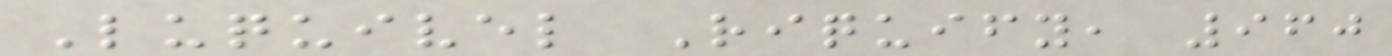Luquivel Riquify, 960
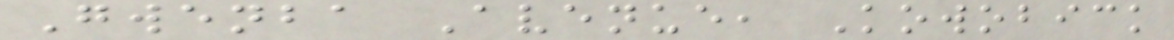Gwenba Avenue, Kowobick
